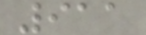911
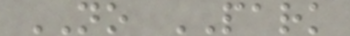NO PARK
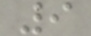9
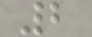2
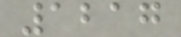1217
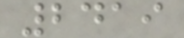2419
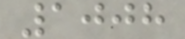1008
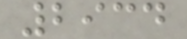2934
